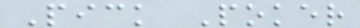Pick Poker
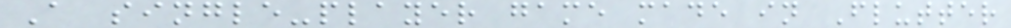A single-player game made in Flutter
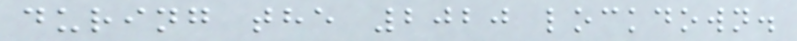during the 2020 lockdown.
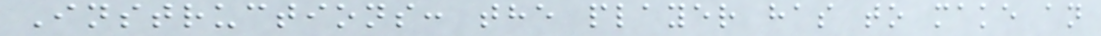Instructions: the player has to make an
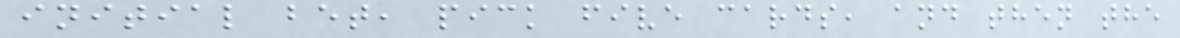initial bet, pick five cards, and then the
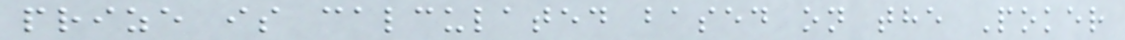prize is calculated based on the Poker
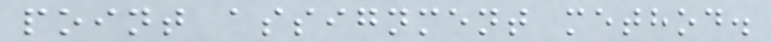point assignment method.
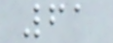61
